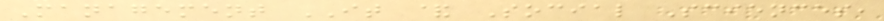Management IT & Social Sciences,
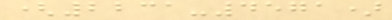(2231-4571)
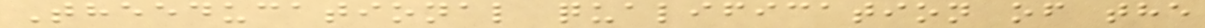Theeducational qualification of the
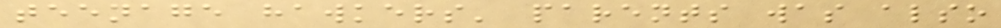teenage hawkers' parents was also
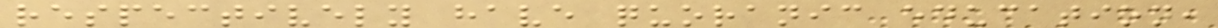respectively have quoranic education,
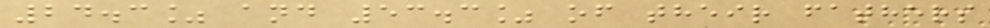24.3% and 53.3% of their fathers
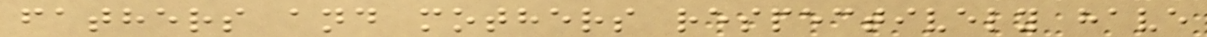fathers and mothers respectively have
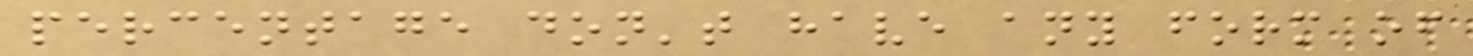percentage don't have any form of
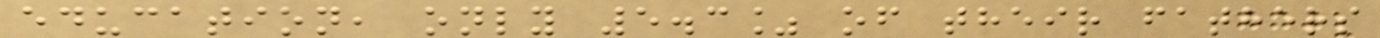education, only 5.3% of their fathers
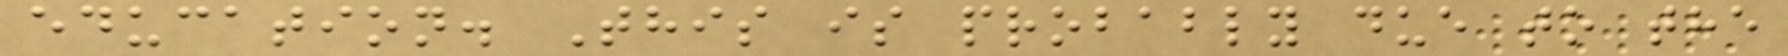education. This is probably due to the
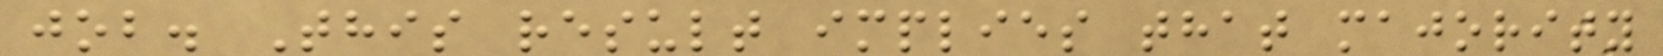job. This result implies that majority
